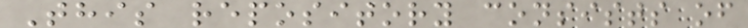This repository consists of
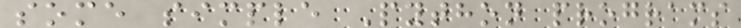some simple Python programs
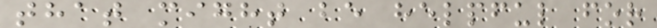that might be helpful for
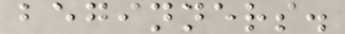beginners.
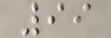99
